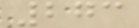273
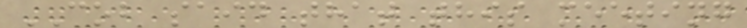COB said that this meeting
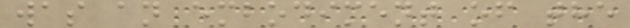was an embodiment of the
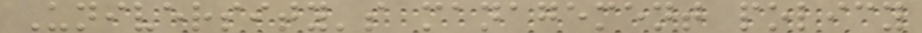University's management policy
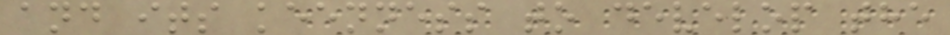and its keenness to develop the
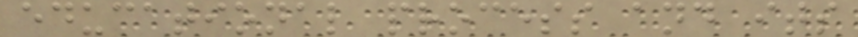educational process and its
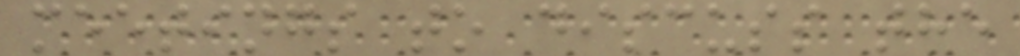meetings to discuss the
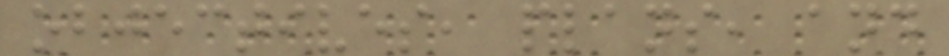objectives, plans, and
